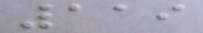119
